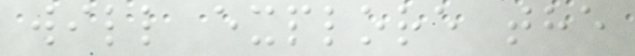will explore the
